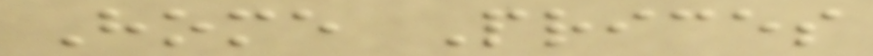Home Prices
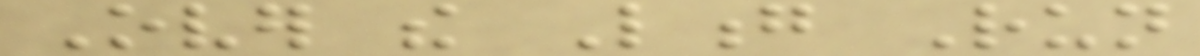Over the Long Run
